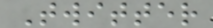Twitter
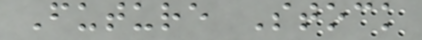Future Stock
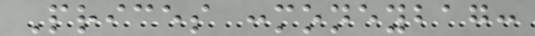Prices :moneybag:
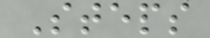Steps
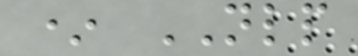* NLP
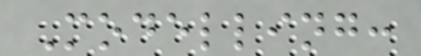Modelling:
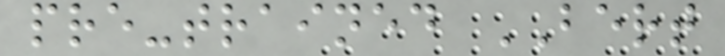pre-trained BERT
